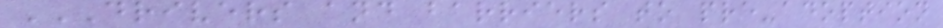DRIVERS AND BARRIERS TO PRE-ADOPTION
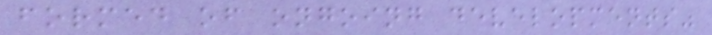formed of ongoing developments"
